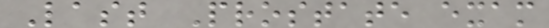Last Prostate exam
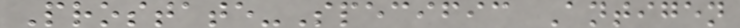Prostate-Specific Antigen
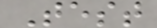Test
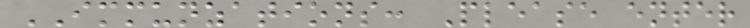IMMUNZATIONS: Please enter
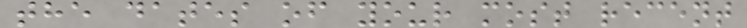the dates of your most recent
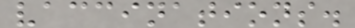vaccinations.
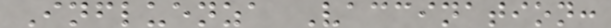Influenza Vaccination:
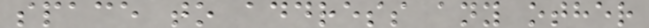space to address any other
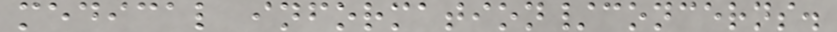medical information/concerns.
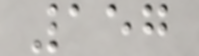157
